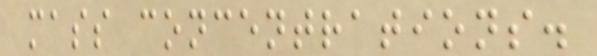mass concentrations.
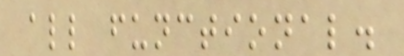all functional.
